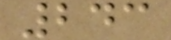243
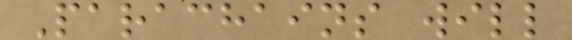Parachains will
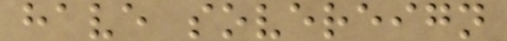have sovereign
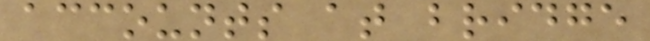accounts at bridge
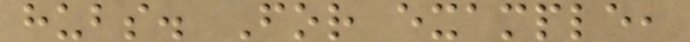hubs. For example,
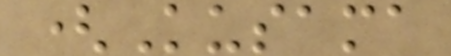(Kusama
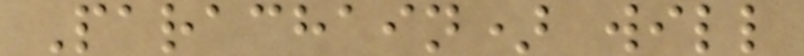Parachain) will
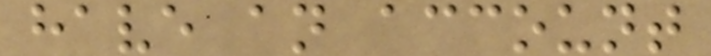have an account
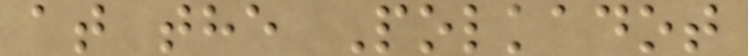at the Polkadot
